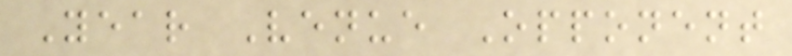Year Venue Opponent
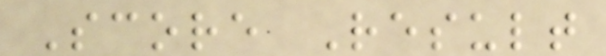Score Result
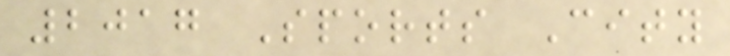2017 Sports City
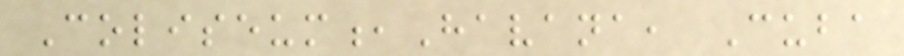Coliseum,Havana, Cuba
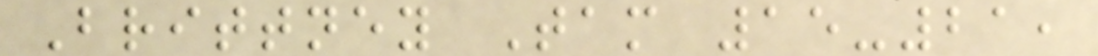Brittney Tam 15-21,
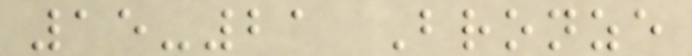15-21 Bronze
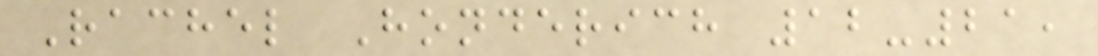Rachel Honderich 12-21,
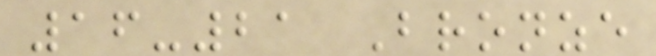16-21 Bronze
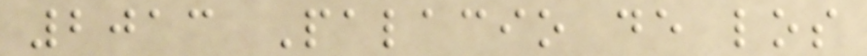2013 Palacio de los
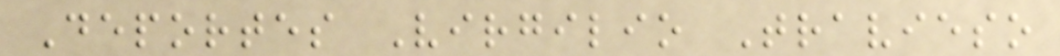Deportes Virgilio Travieso
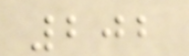202
